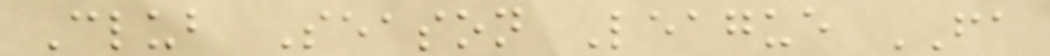Club Season League FA
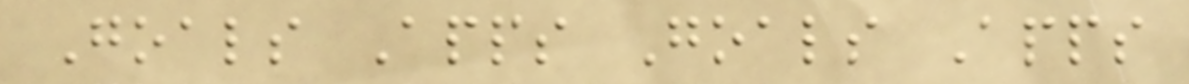Goals Apps Goals Apps
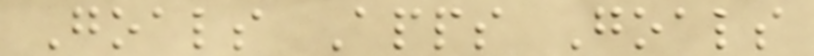Goals Apps Goals
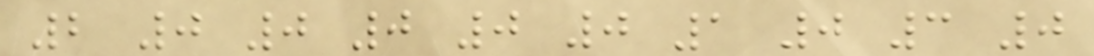2 0 0 0 0 0 1 0 3 0
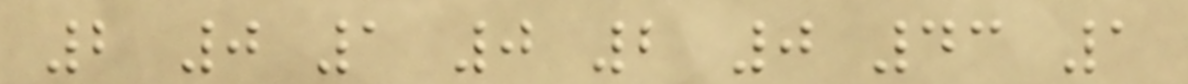2 0 1 0 2 0 43 1
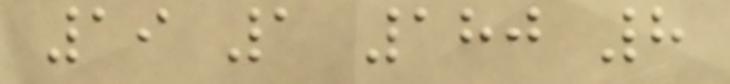19 1 180 8
